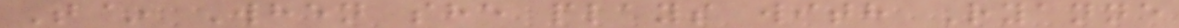T~ When she plays with Ryanne
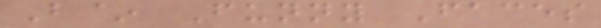B~ Funny Faces
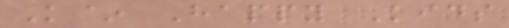K~ Happy Kids
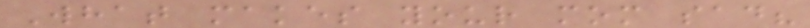What makes your mom sad?
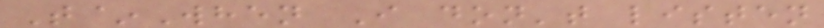T~When I don't listen
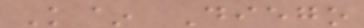K~ Diego
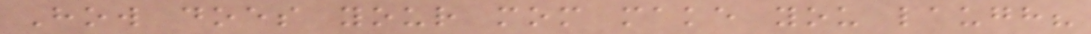How does your mom make you laugh?
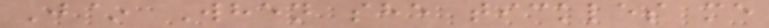J~ When she tickles me
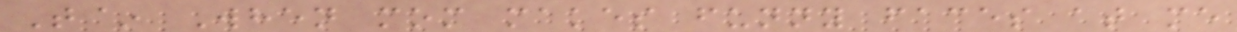T~ When mom makes funny faces at me
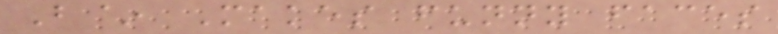B~ Makes funny faces
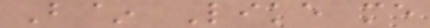B~ Like me
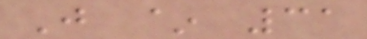J ~ 31
